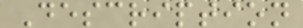Description
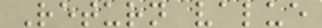Return value
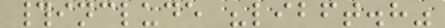#include "libft.h"
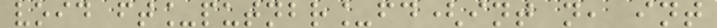void ft_putnbr_fd(int n, int
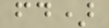fd)
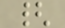{
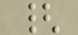{
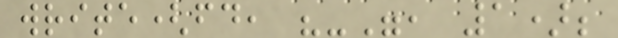write(fd, "-", 1);
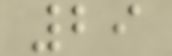29
